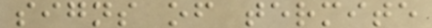signs of termite
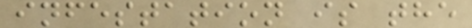infestation is the
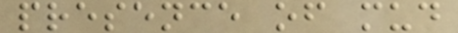presence of mud
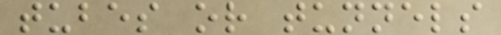tubes or tunnels
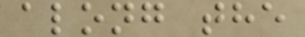along the
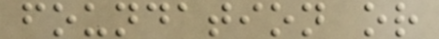foundation or
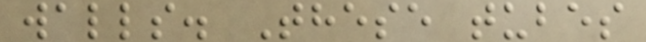walls. These tubes
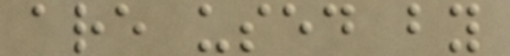are used by
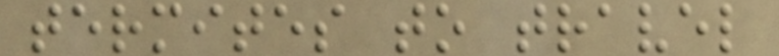termites to travel
